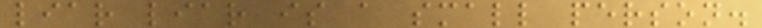liar liar is a small person.
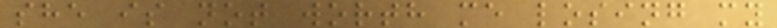she is not worth me losing my
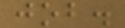job.
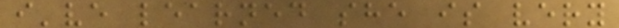i've learned she is very
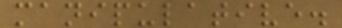manipulative.
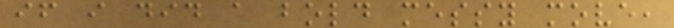if i did a bold messy move,
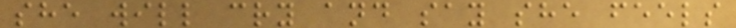she will cry and say she feels
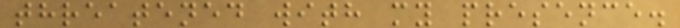threatened with my presence.
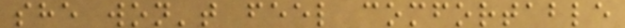she won't feel comfortable
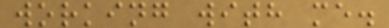working with me.
